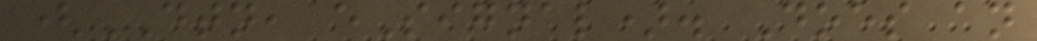(DTN, eSignal). Does an
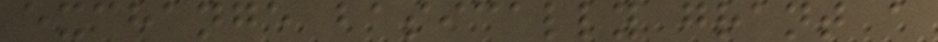exchange basically grant a
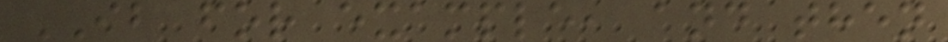IB for example, and then
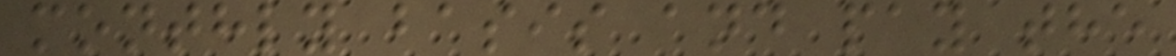monthly basis and pay the
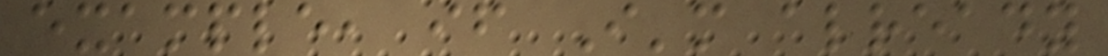example, if I'm already
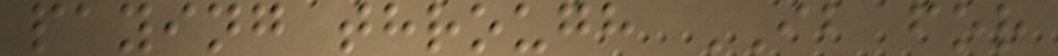paying through IB for
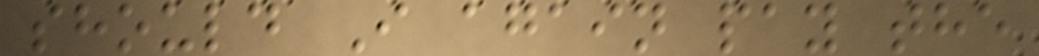should I again pay the
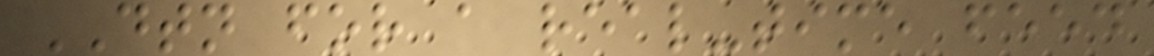DTN for a real-time feed
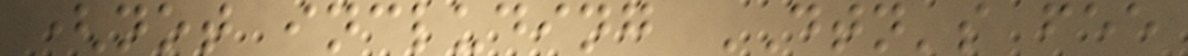(not including DTN's fee
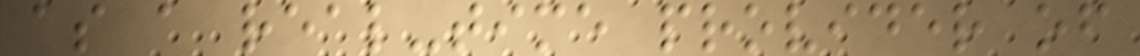as a real-time provider of
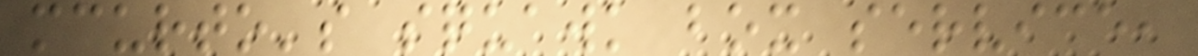mcurto's squawk box service,
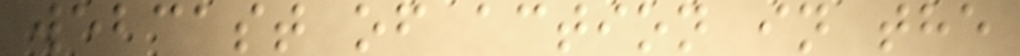webcast of action in the
